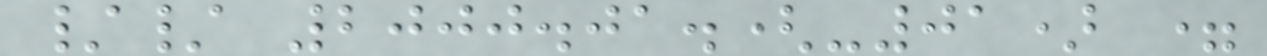// 2000.01.(-01) =
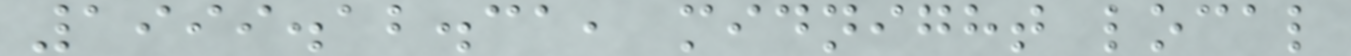1999.12.31, midnight local
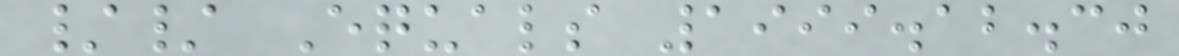// Equals 1999.12.30
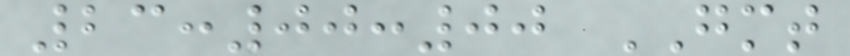23:00:00 GMT
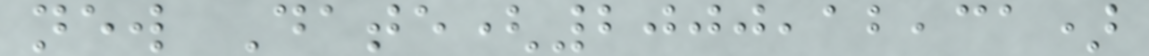new Date(2000,12,31)
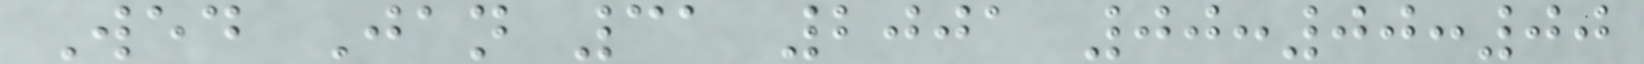Wed Jan 31 2001 00:00:00
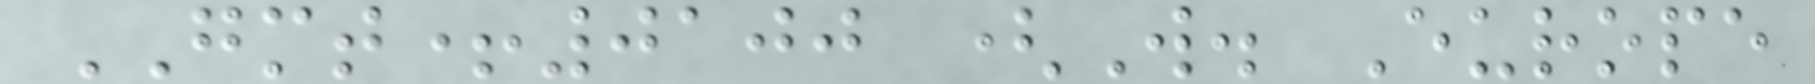GMT+0100 (W. Europe
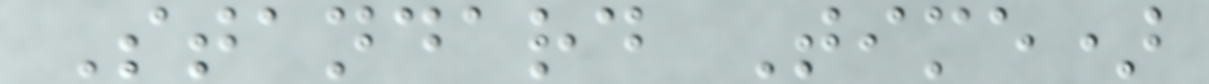Standard Time)
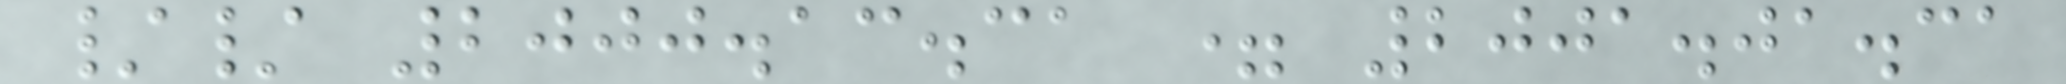// 2000.13.31 = 2001.01.31
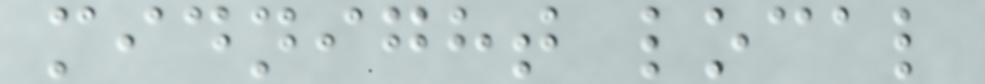midnight local
